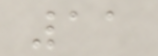11
